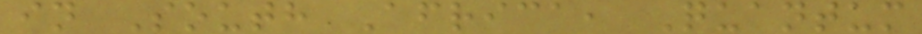in South Africa, Quantum
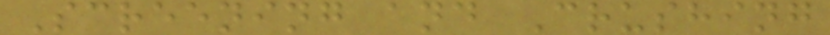Screening and Crushing
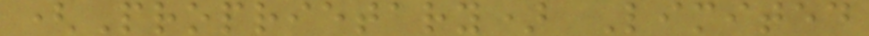(Proprietary) Limited
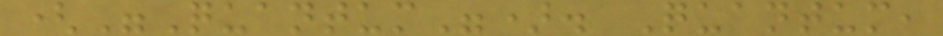("Quantum"). Quantum,
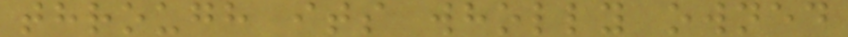through its wholly owned
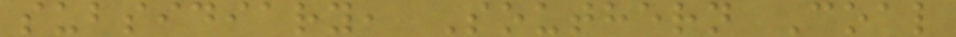subsidiary, Southern Coal
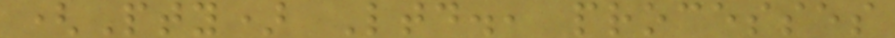(Pty) Ltd., processes
